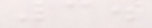3.
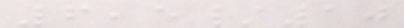6,5/10
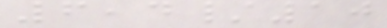6,4/10
